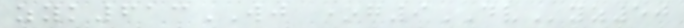zyk613WJ *g9DVyz50
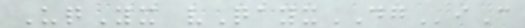UqYx vQayxDGiC
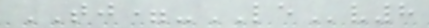TJ=-LEv8
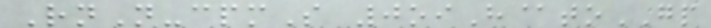RnN-cpmS 0oiH@toGP
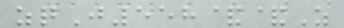zqJ558&&Z
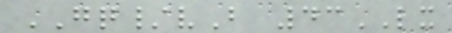GQ/vB 43LX
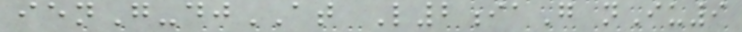ienG-djAT L2iaG nIu9
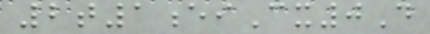2t1eiCx0D
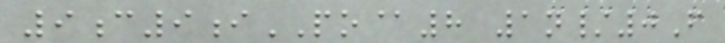9c9iPO@8 1n/0F
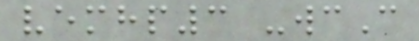vemhp3 -wcC
